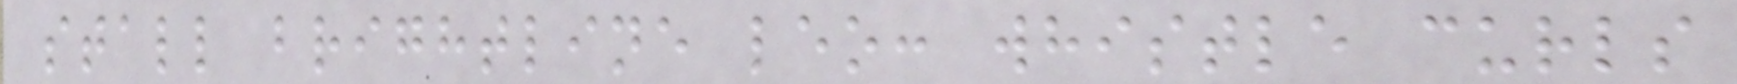stall brightline leo: whistle curls
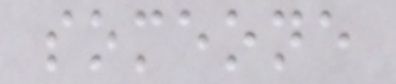someone
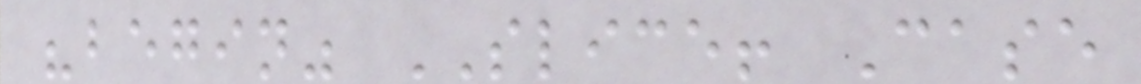"begin" SLICE! Case
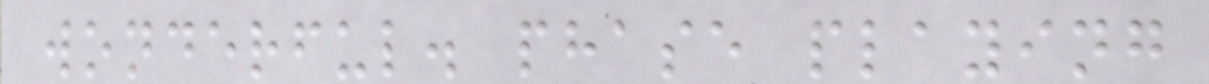wonderful. phase playing
